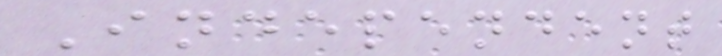Independent
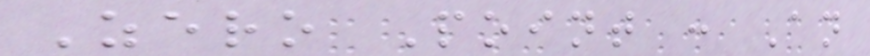Zero Point : An
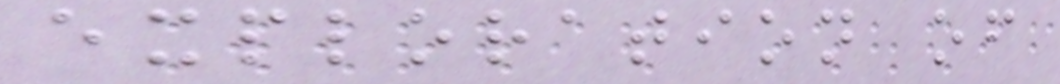exploration of
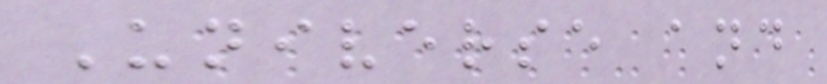Universe and
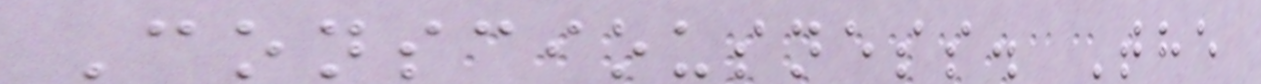Consciousness. The
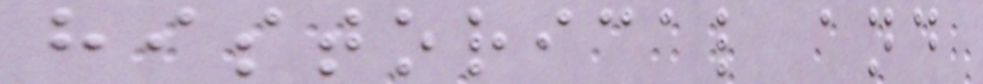historical and
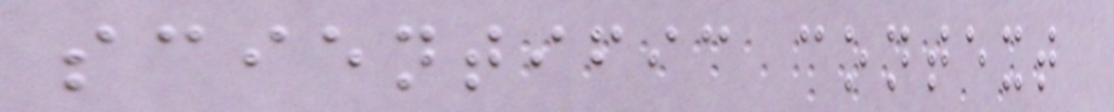scientific context
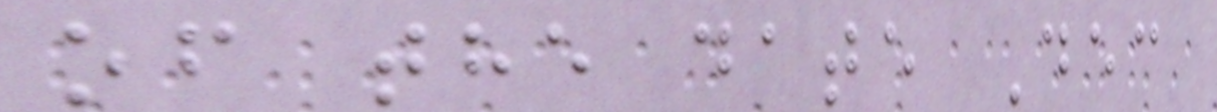of the date Dec
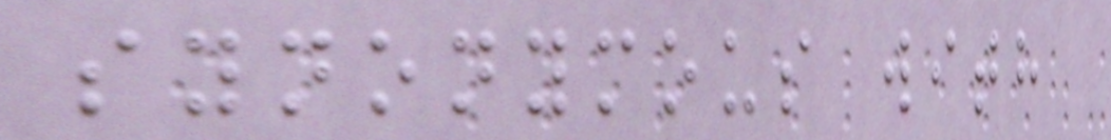synonymous with
